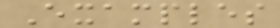Examples
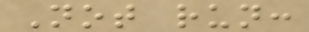Not run:
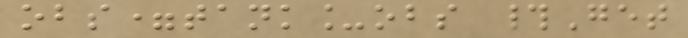obs=tank_obs #Get
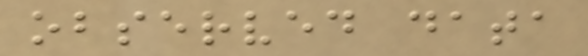observed data
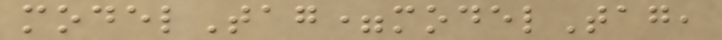modelTag=modelTag,
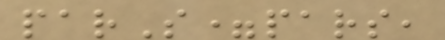parS=pars,
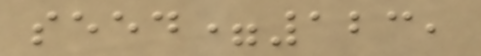seed=123,
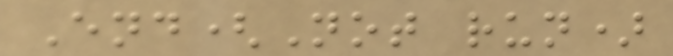End(Not run)
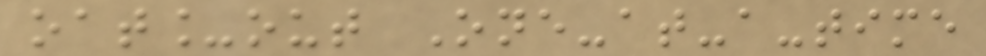oat_out One-at-a-time
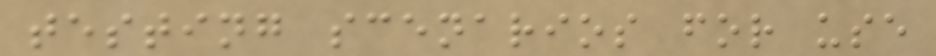testing scenarios for use
